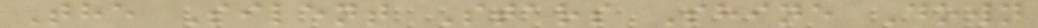The Silent Stars Shine Down
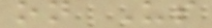on Us
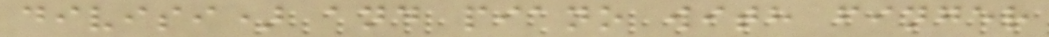divisi) and piano with finger
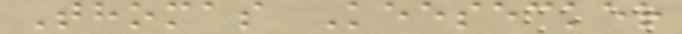Thomas Keesecker
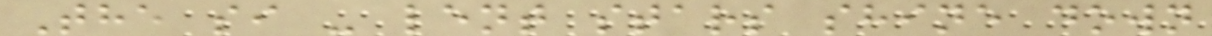The si - lent stars shine down
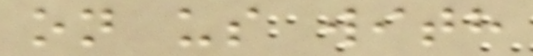on us with
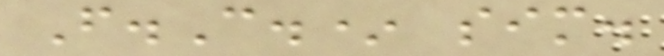F.C.* sim.
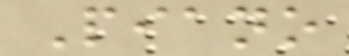Piano
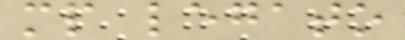mp legato
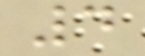4
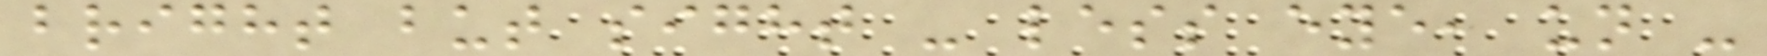bright but sight - less eye, un -
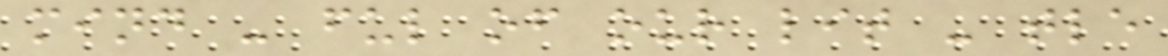mind - ful of our lit - tle
